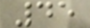45
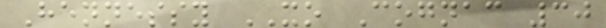Hennessy XO Cognac 30
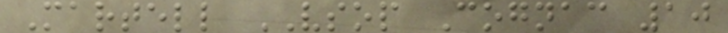Martell VSOP Cognac 10
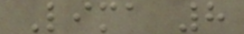Lima 8
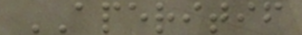APERITIF
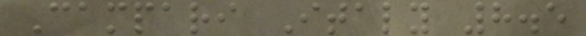Campari Italy 8.5
